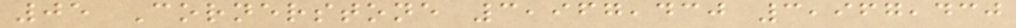05 Cornerstone 3,967,430 3,967,430
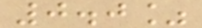0.0%
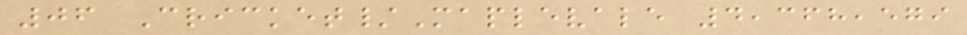06 Cricket/Maplevale 4,368,579
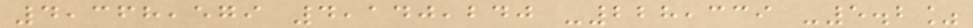4,368,579 4,140,240 -228,339 -5.2%
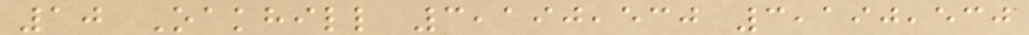10 Oakhill 3,190,530 3,190,530
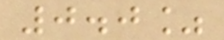0.0%
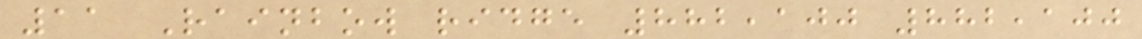11 Rainbow ridge 882,100 882,100
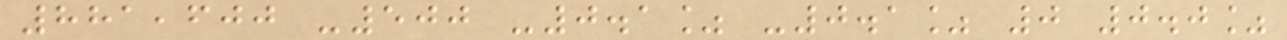881,600 -500 -0.1% -0.1% 0 0.0%
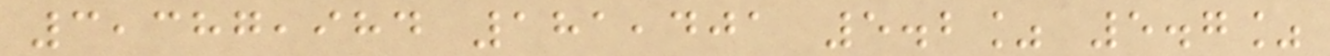3,387,984 181,401 5.2% 5.7%
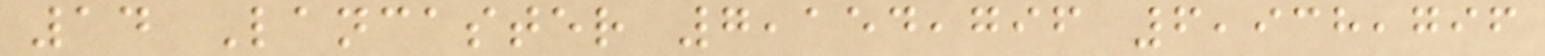14 Lancaster 7,154,796 6,938,796
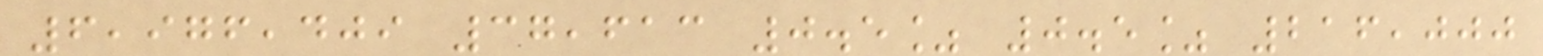6,976,409 37,613 0.5% 0.5% 216,000
